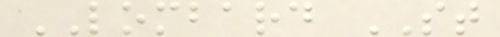LOMBARD ST
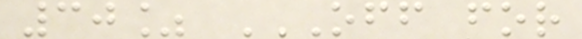30% OFF FOR
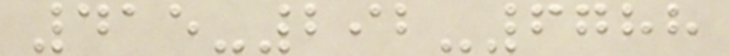415-292-6788
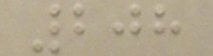208
